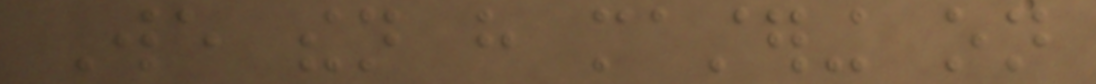We then have mastering on
